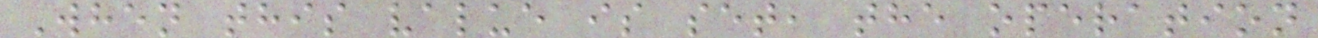When this value is set, the operation
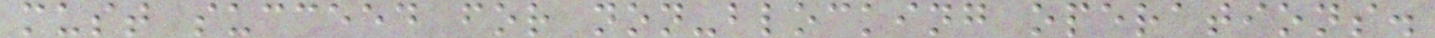must succeed for non-blocking operations.
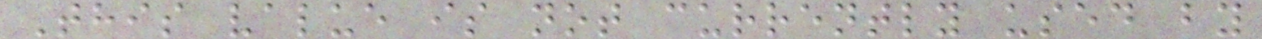This value is not currently used by
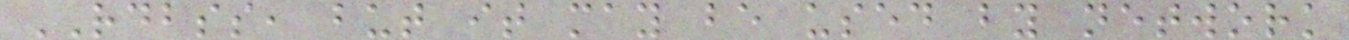RDBSS, but it may be used by network
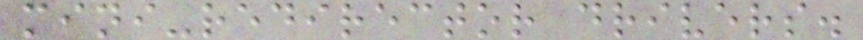mini-redirector drivers.
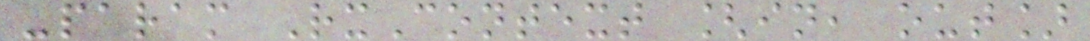-param RxContext [in, out]
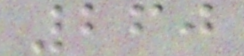260
